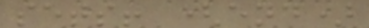sets! (end)
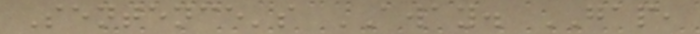Sentence's AWAY. GAP,
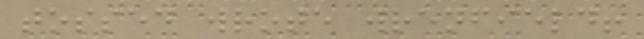tossed wrote wrenfield!
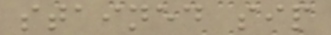stained sip
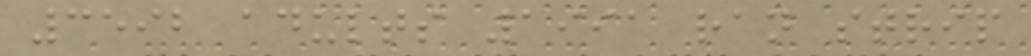3592 adults 1991 ran strip
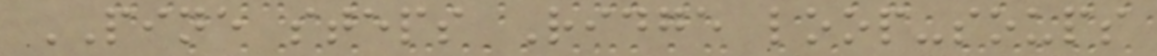PINE steps Ridge loop-soups
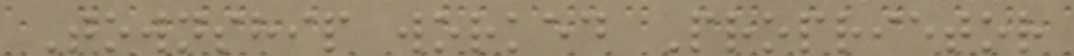Township worked Proprietor
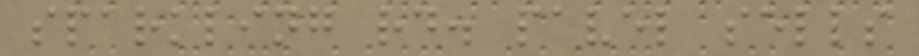sparkling rd. pavel sells
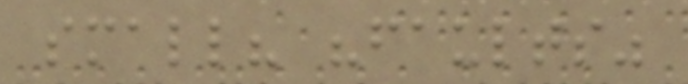small? "faults"
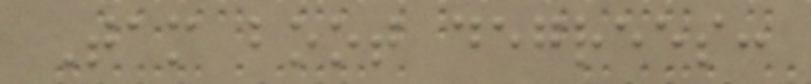Tam boot degrees:
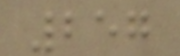257
